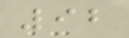92
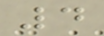4
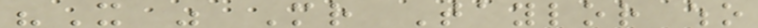"It was Mr Taylor who
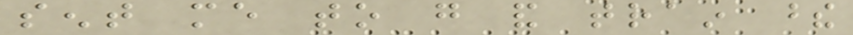sent me to go and train these
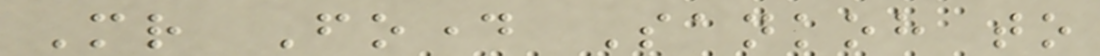Mr Foday Sankoh to
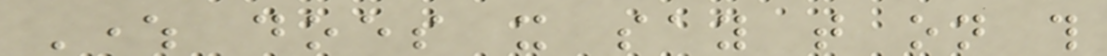Where does it say that on this
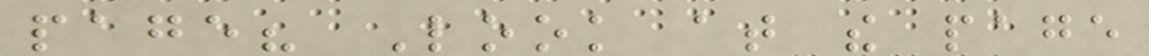page? Look at the page
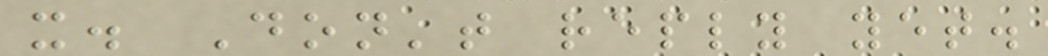it. Don't reply yet.
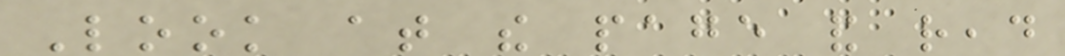Look at the page and read
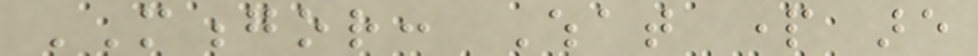MONGOR: What part are
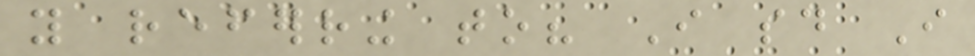you referring to? I said I
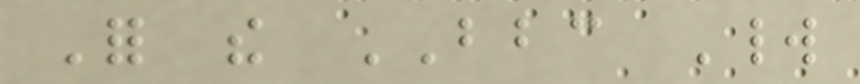For the BBC World
